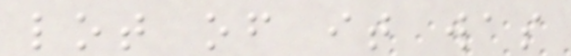lot of it was
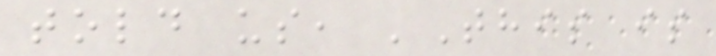told us, 'This is
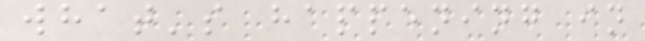what's happening in
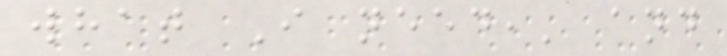what I need,' and
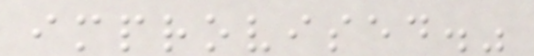improvised."
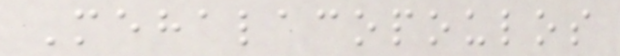Mehalacopoulos
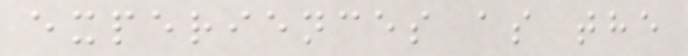experiences as the
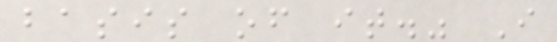basis of it." I
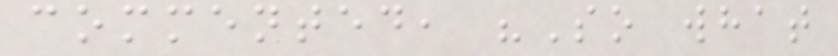commented, "So what
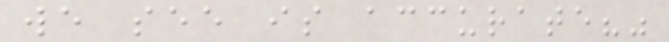we see is accurate?"
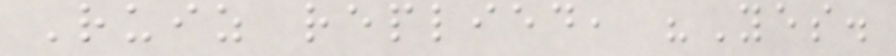Ruiz replied, "Yes.
